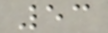53
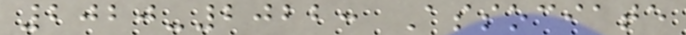2020-2022: Associate
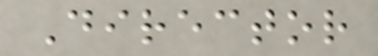Director
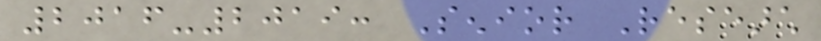2016-2019: Senior Research
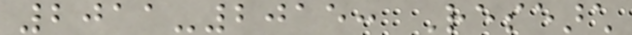2011-2015: Research
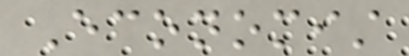Economist
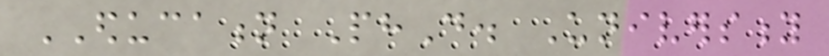EDUCATION PhD. University
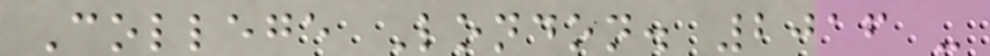College London. 2016 -
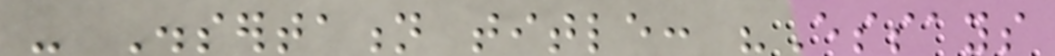- Dissertation title: "Essays
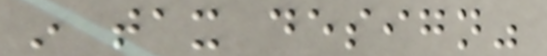in tax design"
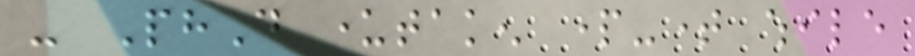- PhD undertaken part-time while
